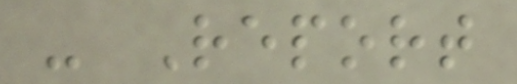- Report
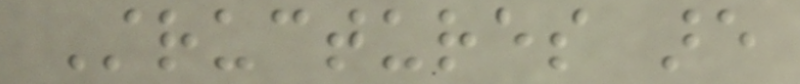Structures are
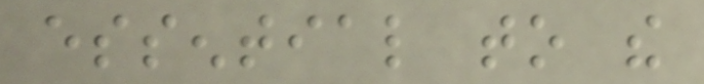essential to the
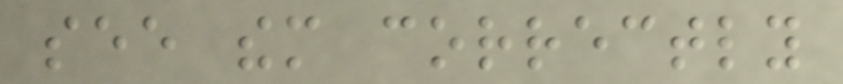see them correctly
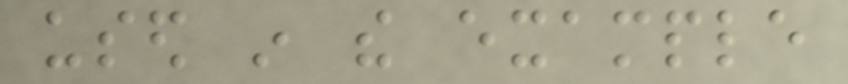used in the example
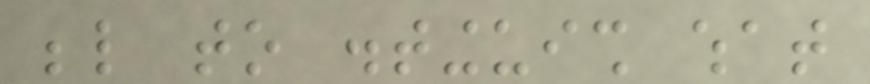below to distinguish what
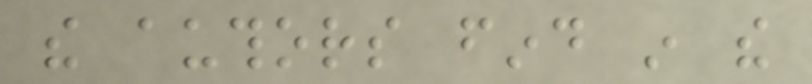the authors find in the
